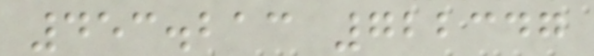453.213 722347
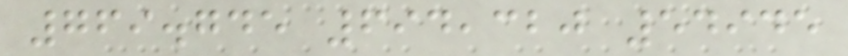769.745 694,320 54945
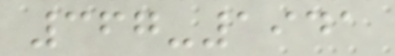367-1941
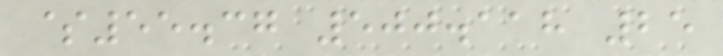$55.37 500.118 25
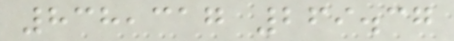838,317 269.37
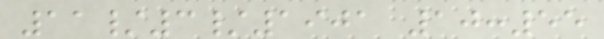11/3/1901 10:55
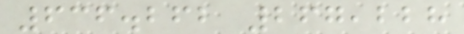636.262 267,228
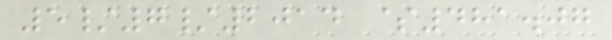5/7/2014 $481.07
